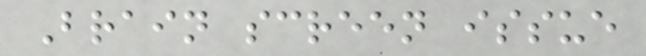Brain screen issue
